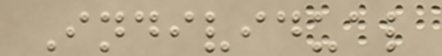Individual
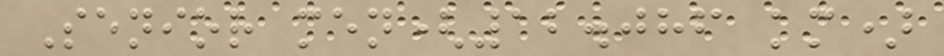Senior men(12.086 km)
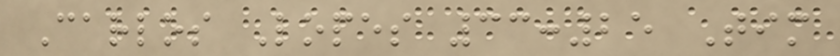Carlos Lopes 33:25 Tim
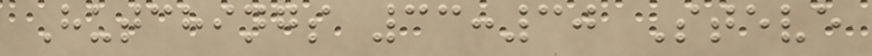Hutchings 33:30 Steve
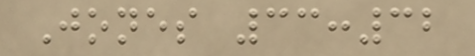Jones 33:32
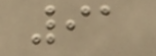91
